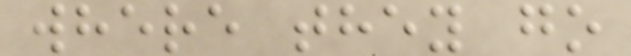where they go
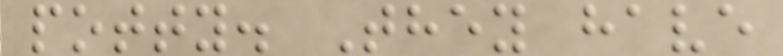potty. They have
